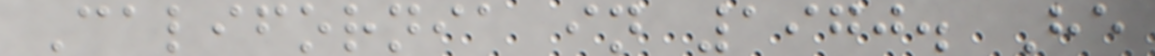California in 1970. He
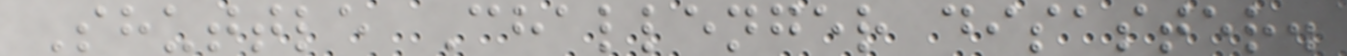Shuttle Challenger disaster.
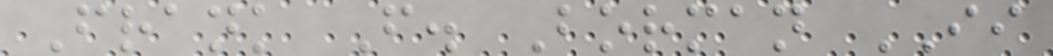Frank F. Borman II
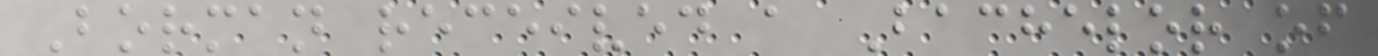Borman received a Bachelor of
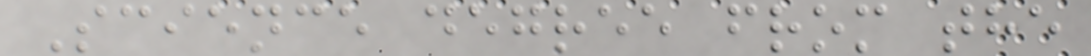Science degree from the
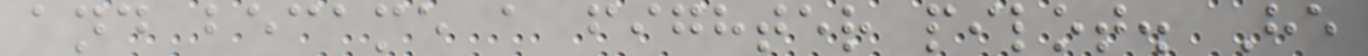and became a fighter pilot. He
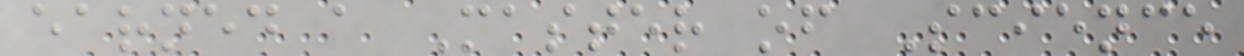earned a Master of Science
